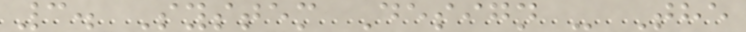3. System Design - The
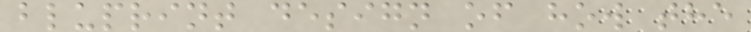bluprint design of how the
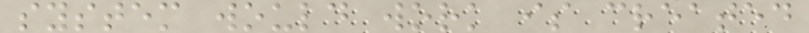system would work is created
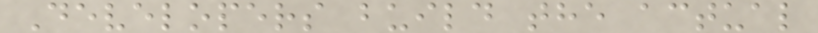Developers build the actual
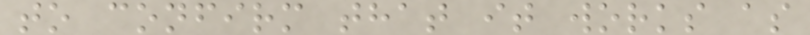to confirm that it works as
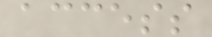access
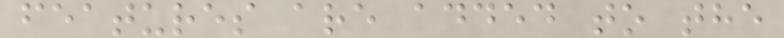features are added to the
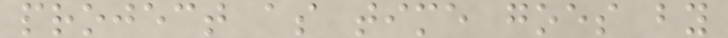project as time goes by
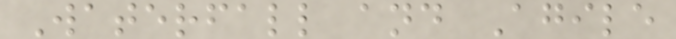Waterfall and Agile
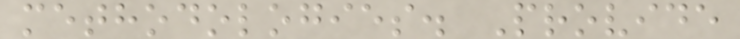methodologies. Provide
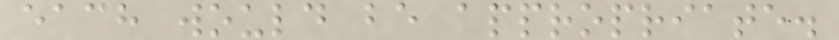each would be appropriate.
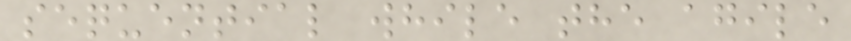sequential while the agile
